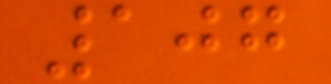107
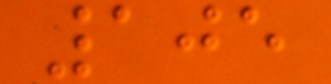105
